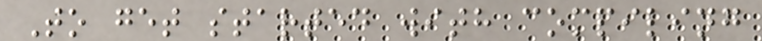To get started with compiling
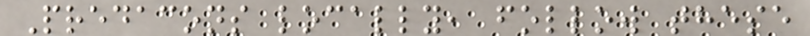Predacons locally, follow these
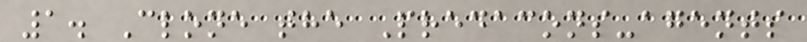1. Clone the Predacons-agents
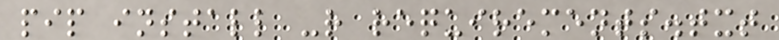pip install -r requirements.txt
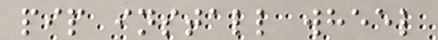pip install wheel
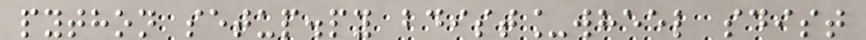python setup.py bdist_wheel sdist
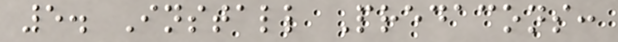5. Install Predacons:
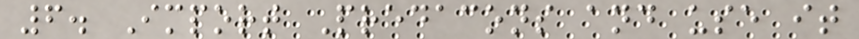6. Import Predacons and use it
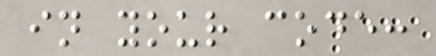in your code:
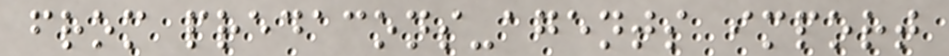from predacons-agents import
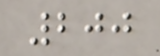200
